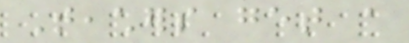Teachers get a
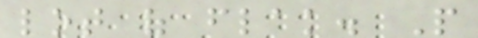lot of flak. People
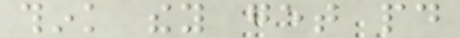think they get paid
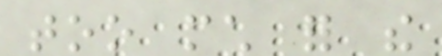too much for the
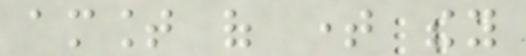amount of time they
